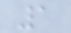1
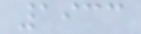1933
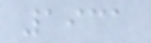1931
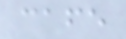cafe
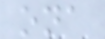ona
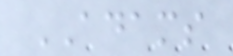ADAMS
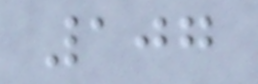107
